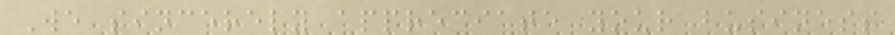We sincerely appreciate your business
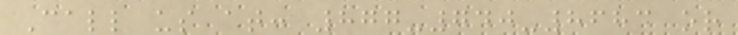Call us at: 877-740-8683 or
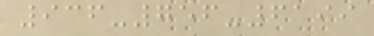936-756-6199
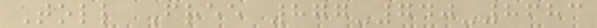Toll Free 877-740-8683
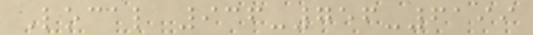Local 936-756-6199
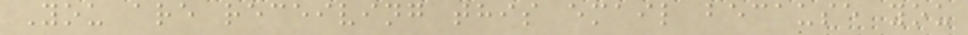You are receiving this email because you
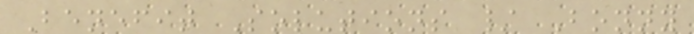Benefit Solutions / Bonny
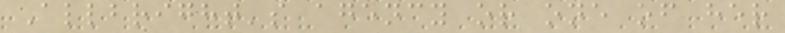Allbright's agency or one of her
